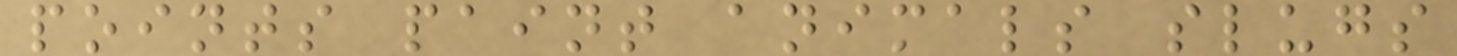points paint animals slugs
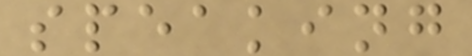speaking
